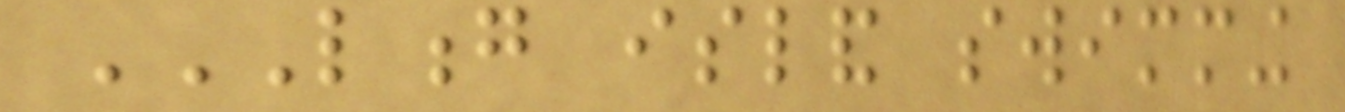LONG ISLAND SWIMMING
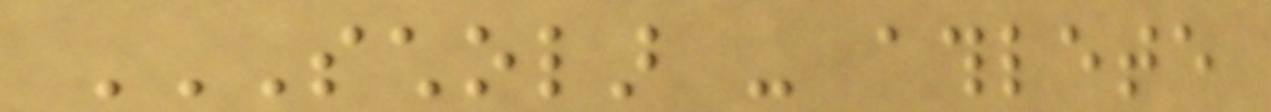SCHOLAR - ATHLETE
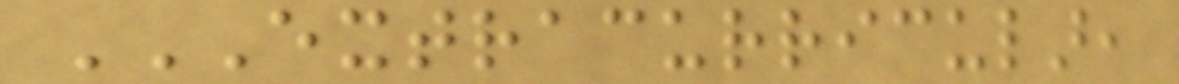EXTRACURRICULAR,
